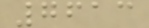7613
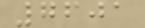7601
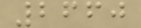2660
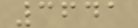3641
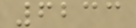6233
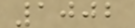1002
